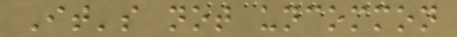It's not uncommon
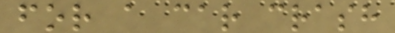for a car crash
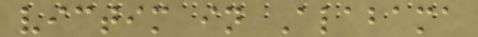victim in Alabama
